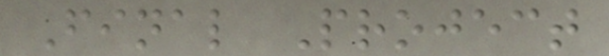Final Project
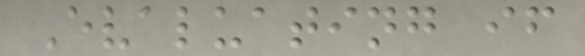Evaluating if
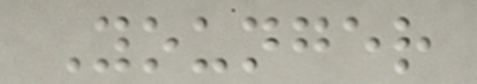Younger
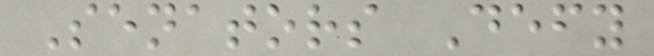Senators Defy
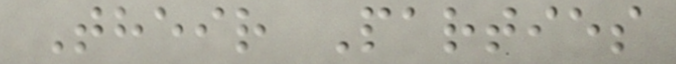Their Parties
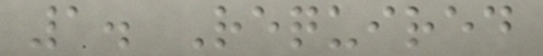1. Required
